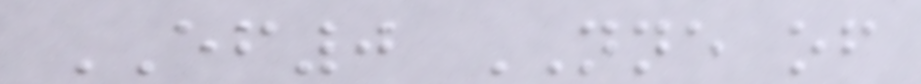EF0 NNE of
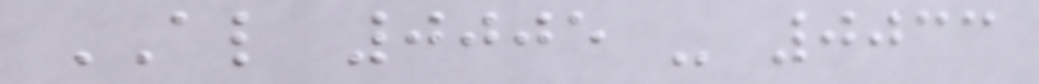AL 0005 - 0033
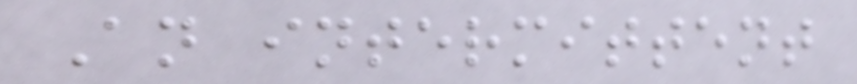An intermittent
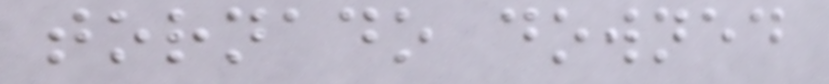tornado downed
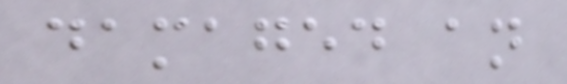damaged an
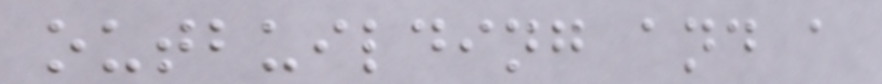outbuilding and a
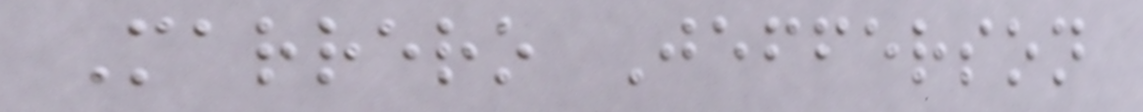Marrero Jefferson
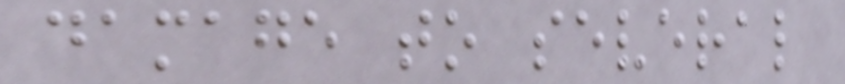damage to several
